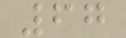67
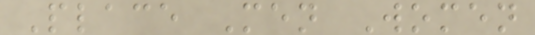Place Men Women
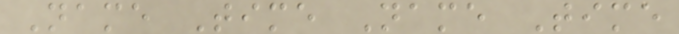Name Time Name Time
